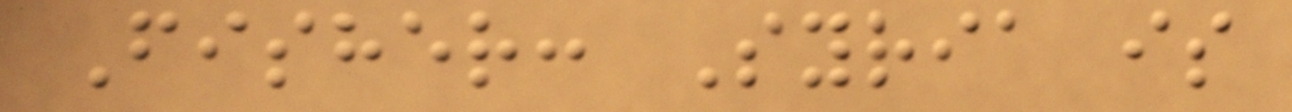Fisher: Syria is
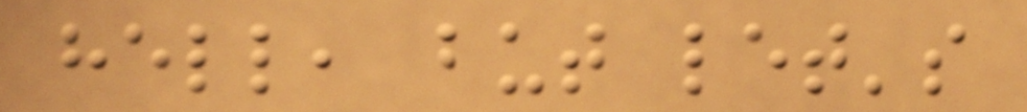hell, but let's
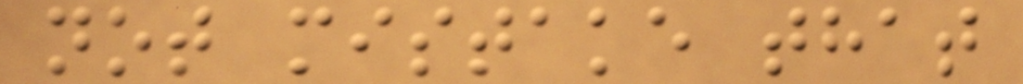not mistake that
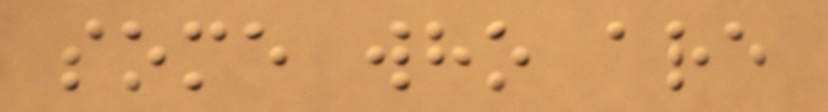some who are
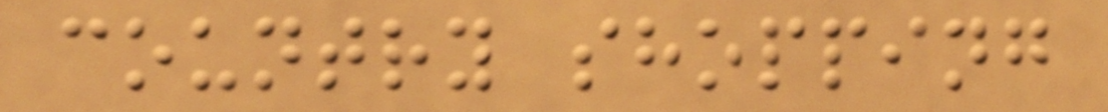country shopping
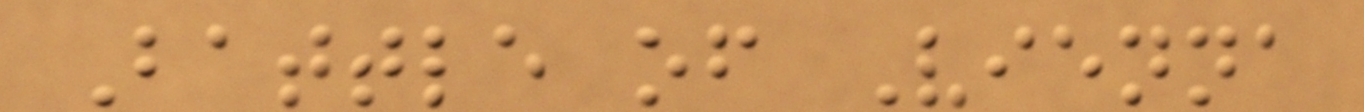Battle of Vienna
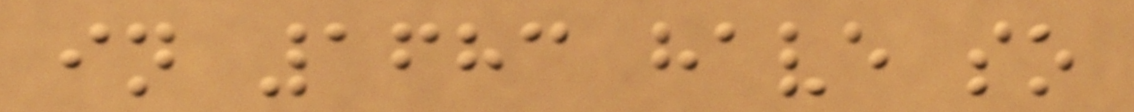in 1683 have so
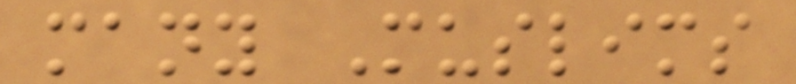many Muslims
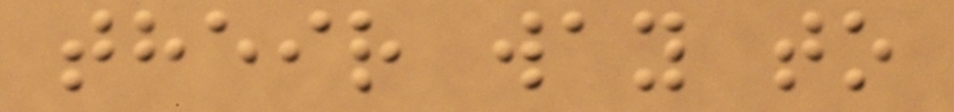their way to
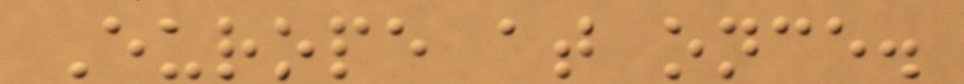Europe at once.
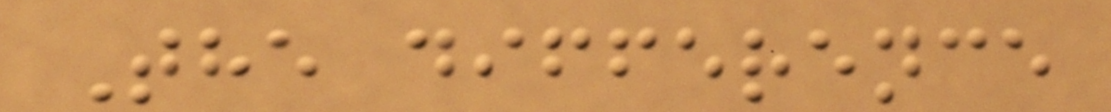The difference
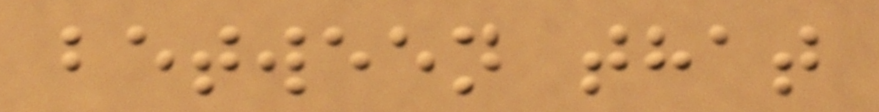between that
